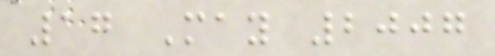17 May 2007
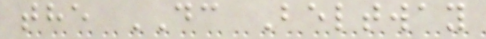the DC Beltway
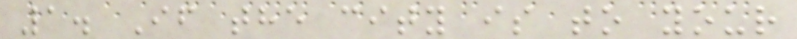1. If the city is to your
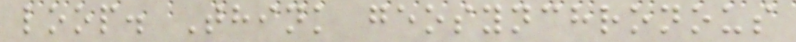loop. Think geosynchronous
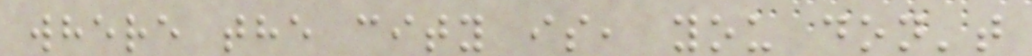where the city is, you don't
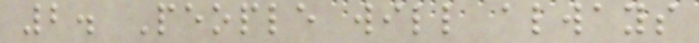2. People will always
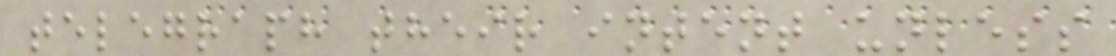telegraph their intent unless
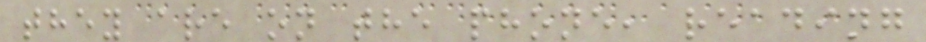they are on the phone, reading
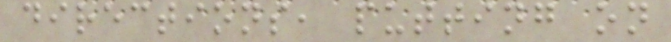directions, putting on
